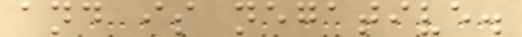and is negative.
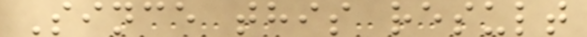Since this result
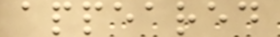appeared
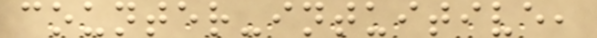counter-intuitive,
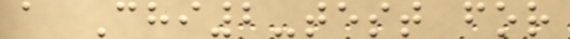a Chi2-test for
